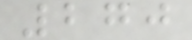270
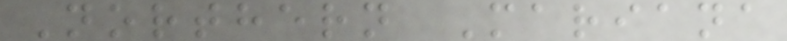Northern Mariana
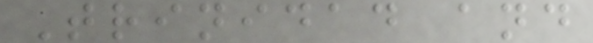Trinidad and
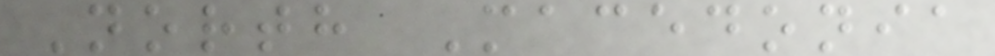North Macedonia
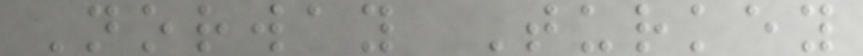Norway Turkey
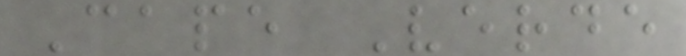Cape Verde
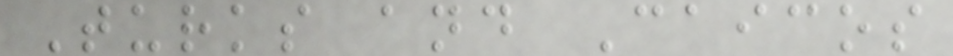Turks and Caicos
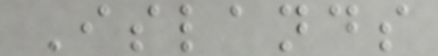Islands
